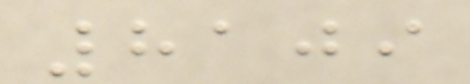8109
